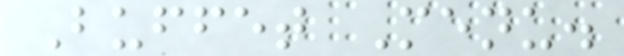Buffet Menu.
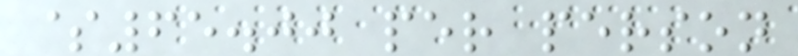$65.00 per person
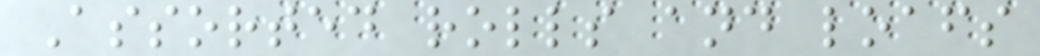Assorted rolls and loafs
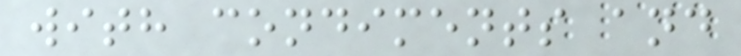with condiments and
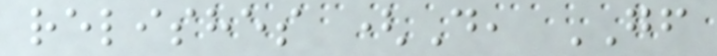relishes (D, GF
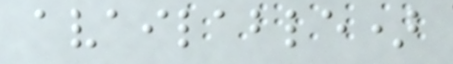available)
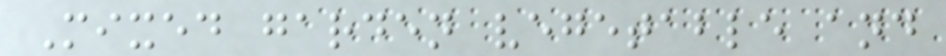Mixed garden vegetable and
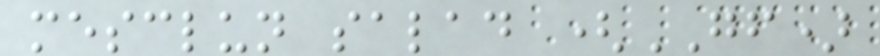mesclun salad (GF)
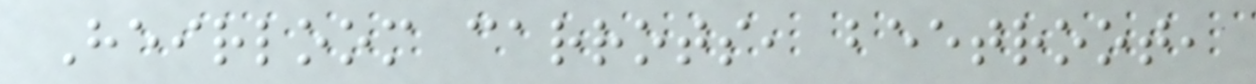Heirloom carrots, beetroot,
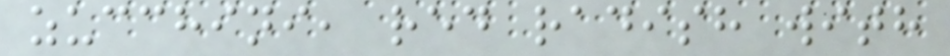zucchini, red radish with
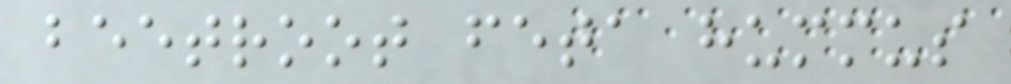beetroot feta hummus
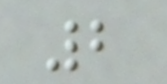2
